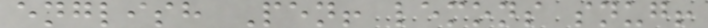english Pen! lemons snug!
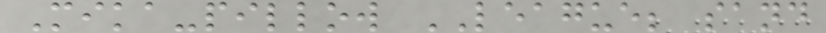Mika-pillow LEAGUE; sand
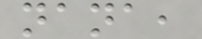nana,
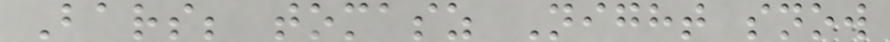Bars; tomasz Night snow
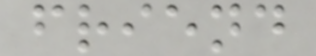friend
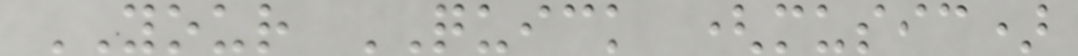YOUR QUICK (music)
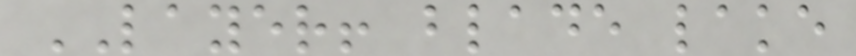LAYER! blade lake
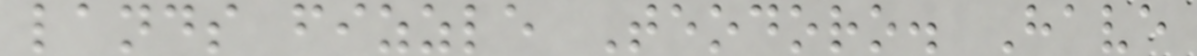lands fizzle Teodoro. Have
